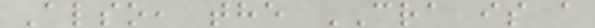Also, the CRA is a
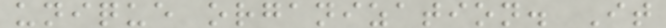unique organization. It
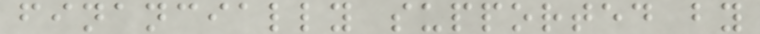financially supported by
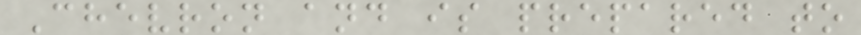Chevron and is prepared to
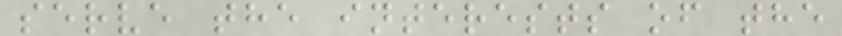serve the interests of the
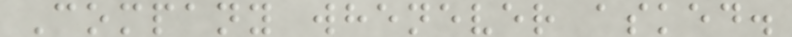Company whenever asked.
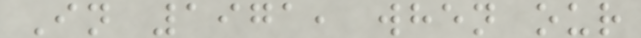In 1971, when our
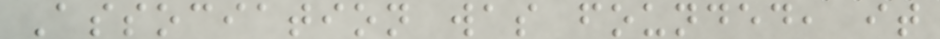Association was founded, it
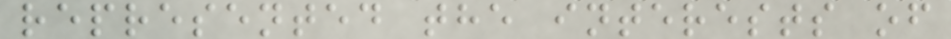represented the interests of
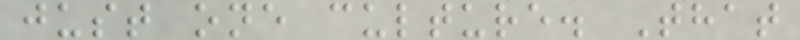just one culture. That
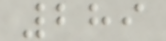289
